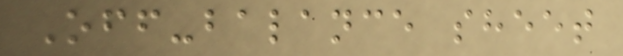Off-balance sheet
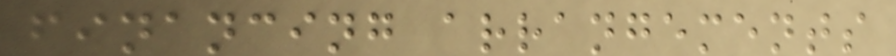financing arrangements
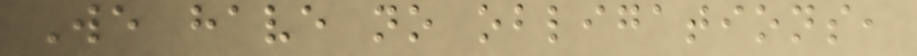We have no obligations,
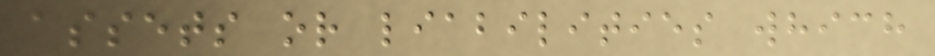assets or liabilities which
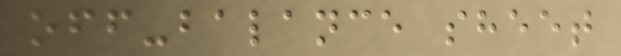off-balance sheet
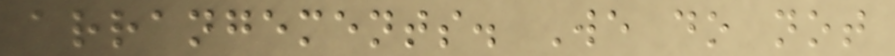arrangements. We do not
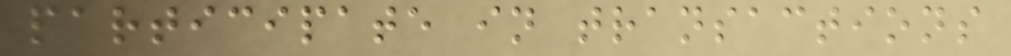participate in transactions
